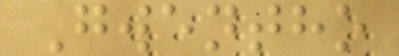Gwentho
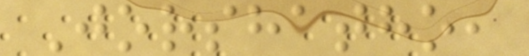Jorshatho,
